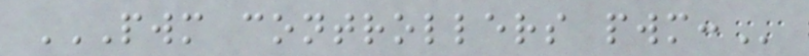PWM CONTROLLERS PWM:
